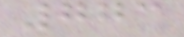773
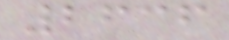2636
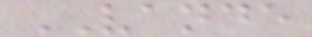VANDE
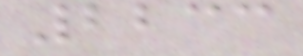2233
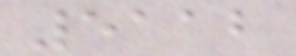5112
